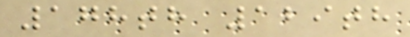178th 129th
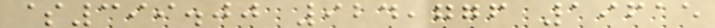$399.00 924,776 19615
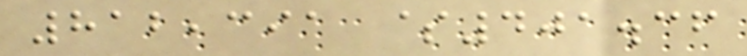812,391 $401.36
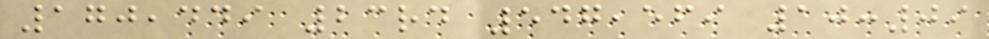170,449 23rd 547,569 10:09
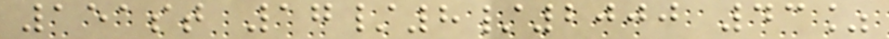151st 17/8/2000 43%
